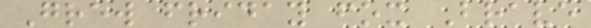Grew friday fox Brave
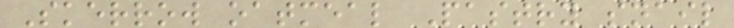Skerrow oatmeal Pastry snail
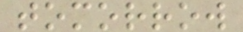tomorrow
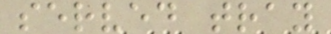served tray
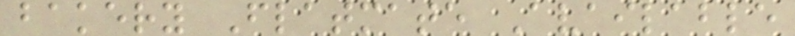bakery Flatmate Available
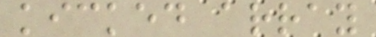kicked array
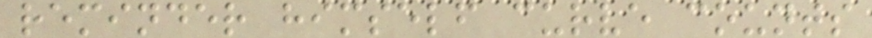reminder himself curve counts
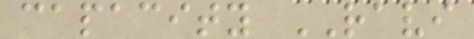capacity RAVI
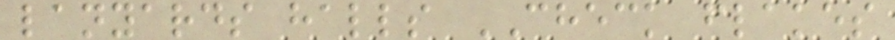lanyards halls CHECK flakes
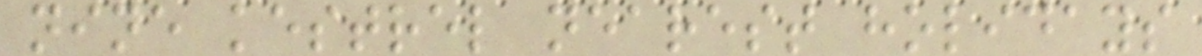nine kestrel nearest holidays
